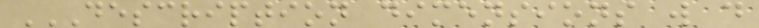DESCRIPTION DIMENSIONS W D
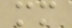mm
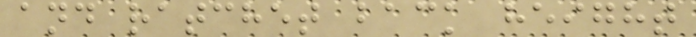and ratchet back height
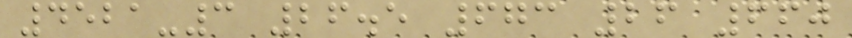4521-3 26.5 673 26 660
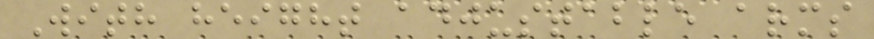With height adjustable arms
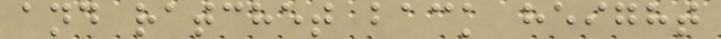and ratchet back height
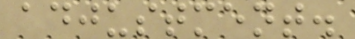adjustment.
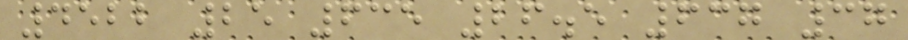4522 25 635 26.5 637 37
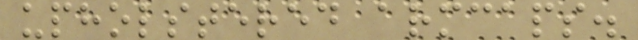upholstered armcaps.
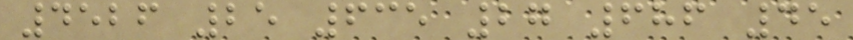4526 25 635 27 686 45
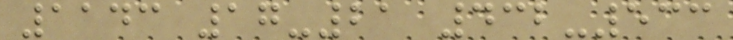1143 17-21 432-533
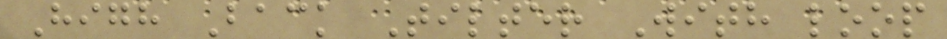High Back Tilter With loop
